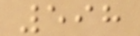598
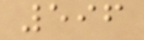596
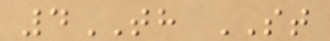4TH ST
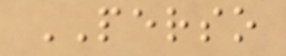PERSO
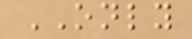ONLY
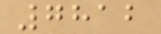7812
